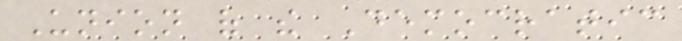Union of the Democratic
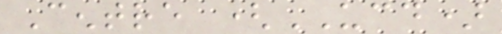Centre (UCD)
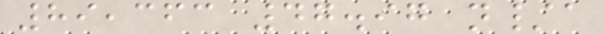89,363 47.97 n/a
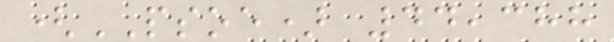(PSOE) 44,388
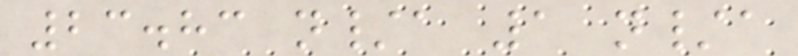23.83 n/a 1 n/a
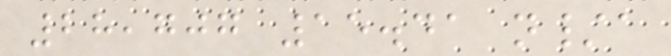28,707 15.41 n/a
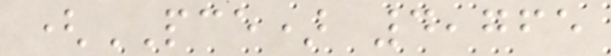(PCE) 4,765
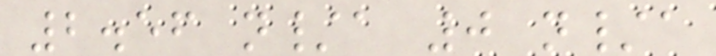2.56 n/a 0 n/a
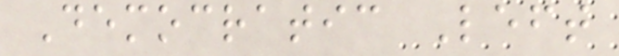Democratic Left
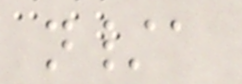n/a
